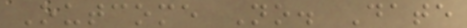Outcome No. Date
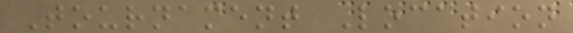Tournament Location
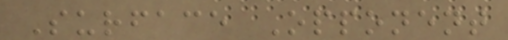Surface Opponent
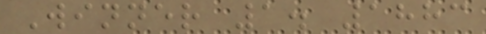Winner 1. 1883
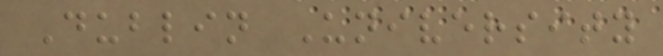Dublin University
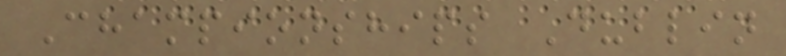Championships Dublin
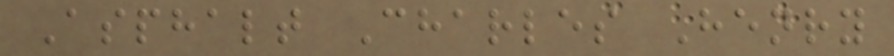Asphalt Charles Henry
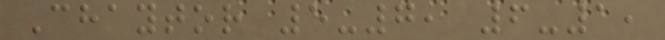Chaytor 5-7, 6-1,
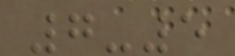7-5
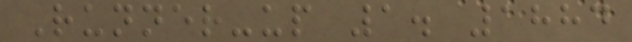Runner-up 1. 1884
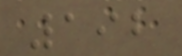192
